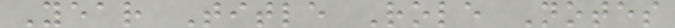Year Title Role Notes
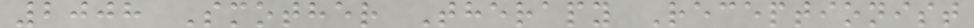2008 Smother Therapy Receptionist
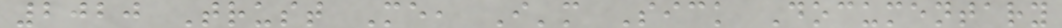2020 Trust Me, I'm Sick Documentary
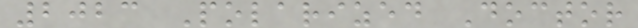2023 Polarized Doctor
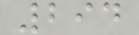294
